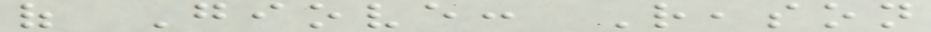of Giove: Reason
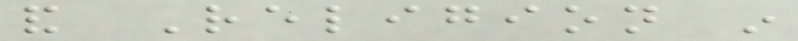and Religion in
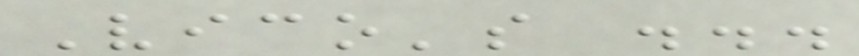Vico's ...
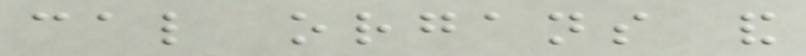cal organs and
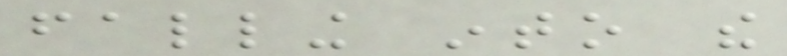falling into the
